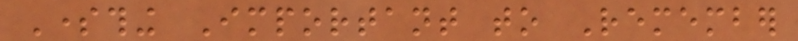Something Important to Remember
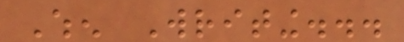When Writing...
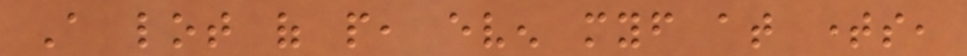A lot of people, even myself at times,
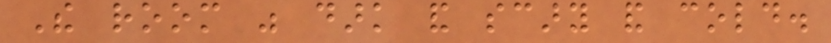The room was dark and scary and cold.
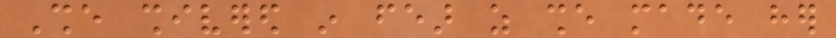She shivered in fear as she made her
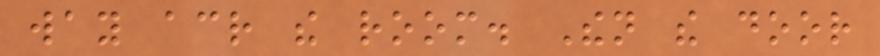way across the room. Then the door
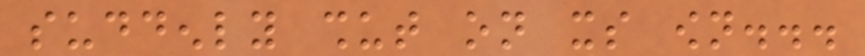suddenly shut on its own...
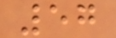57
